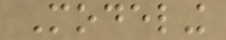Modeling
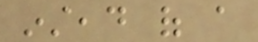instead of a
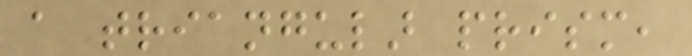a triangular prism,
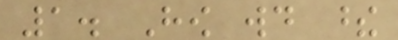1. How would these
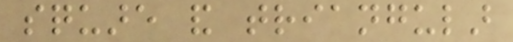square and triangular
